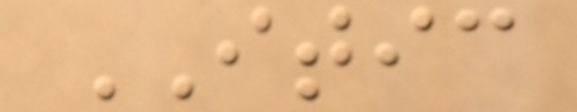ITIC
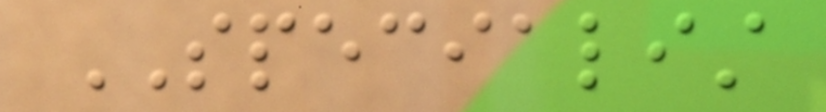SPECIALIST
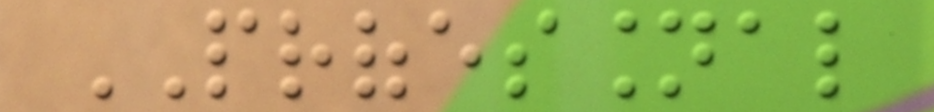PROFESSIONAL
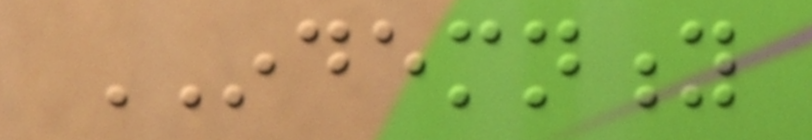INDEMNITY
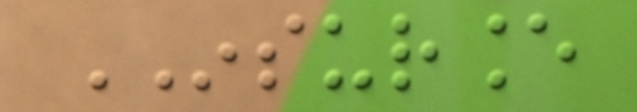INSURANCE
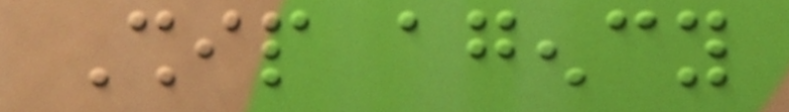Ship agency
